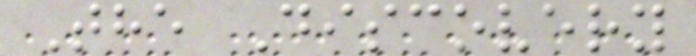The Discovery
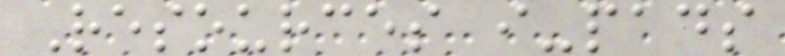Resources i-pads
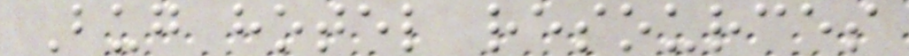Bug hotel resources
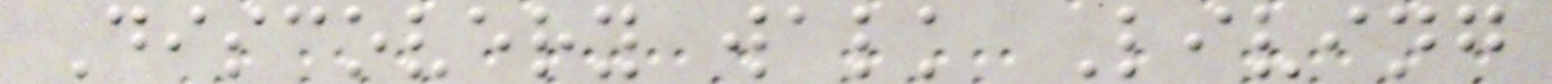Discovery walk Living
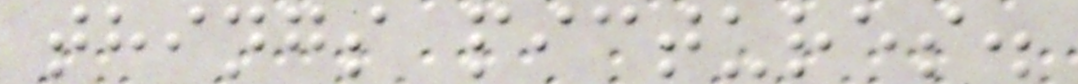things pictures.
